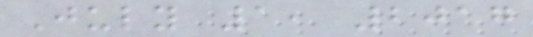July 1, 2017
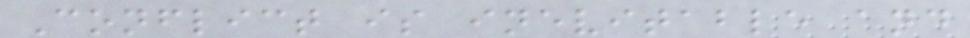Conflict is inevitable and
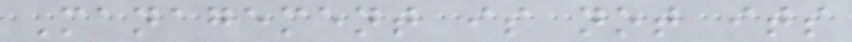Management is not its
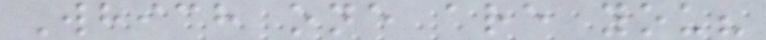Which one are you?
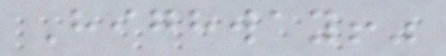Highway!"
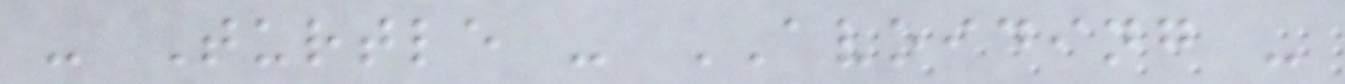- Turtle - AVOIDING -
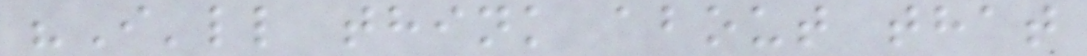"I'll think about that
